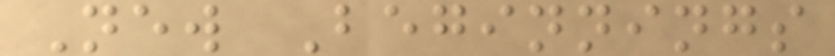New Beginnings
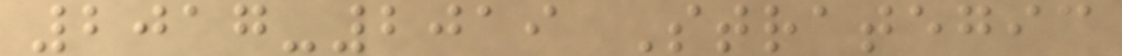2017-2019 Strategic
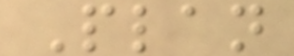Plan
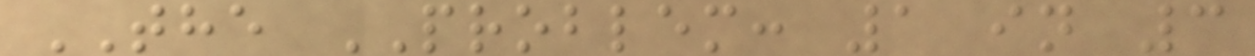THE PROBLEM: 1 in 3
